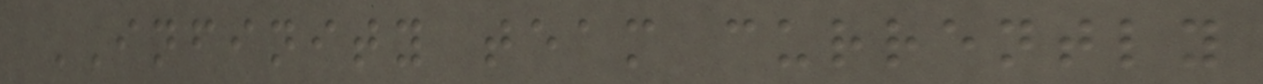INFINITY team currently
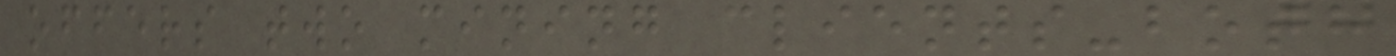offers two mining clients-both
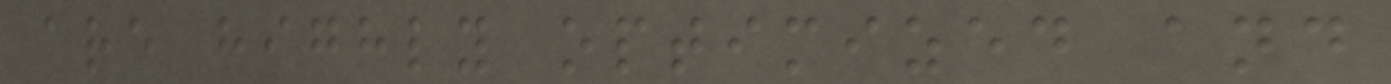are highly optimized and
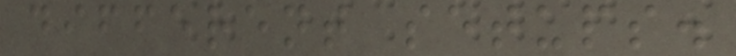different setups.
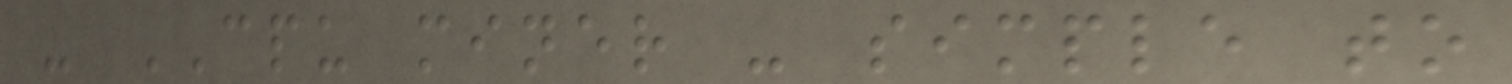- CPU miner - simple to
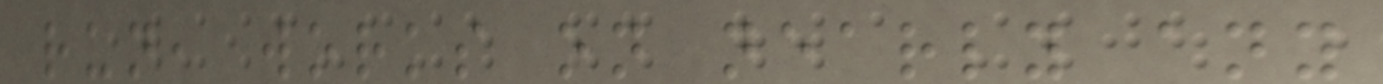run, works on nearly any
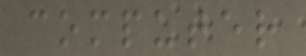computer
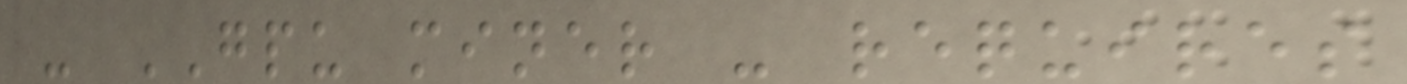- GPU miner - requires
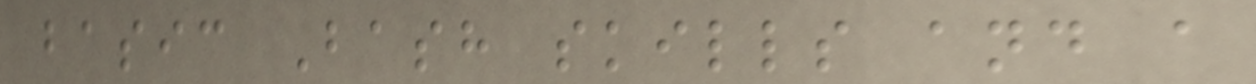basic Bash skills and a
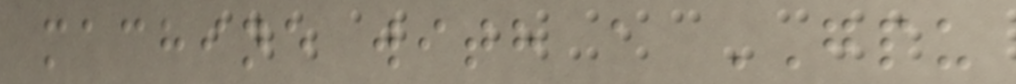machine with a GPU
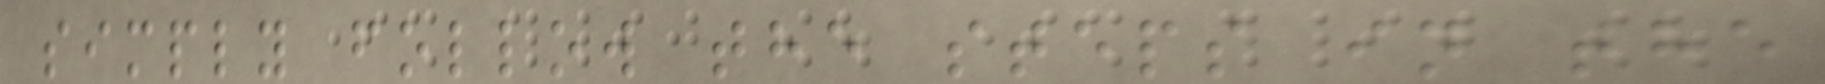simply follow the steps in the
